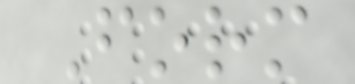Form
